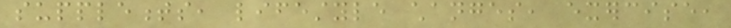supplements, lifestyle changes, exercise,
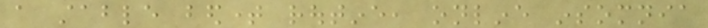a stable bedtime routine, online insomnia
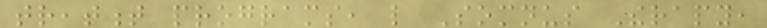treatment programs, like Somnus Therapy,
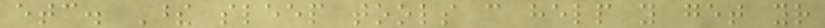etc. These sleep tools can help you get your
